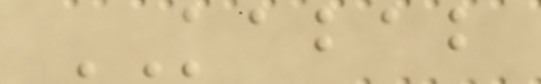KABAB
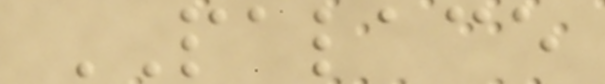PALACE
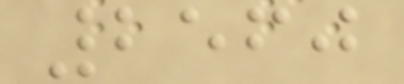2560
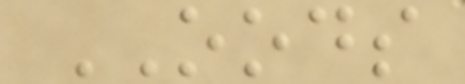OODS
